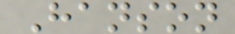Hanson
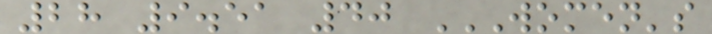28 9.51 40 WOMEN'S
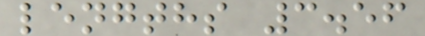lengths 3.56
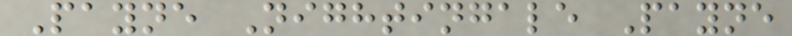Payne Nightingale Payne
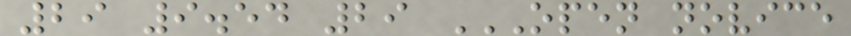29 9.54 29 OPEN NOVICE
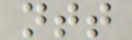ntt
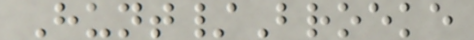Hunt/Broeke
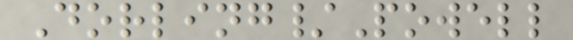Dorling/Powell
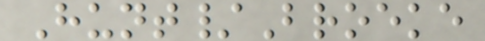Hunt/Broeke
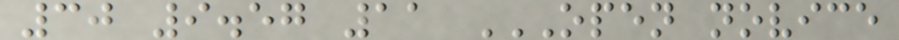30 9.57 11 OPEN NOVICE
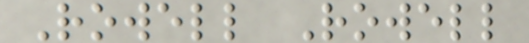Rowell Rowell
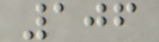106
